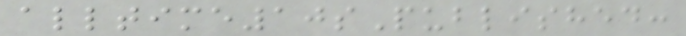alltime10sPublished:
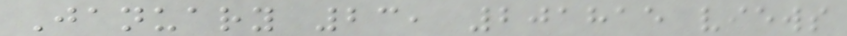January 23, 201815 views
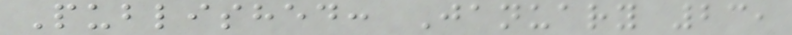Published: January 23,
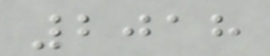2018
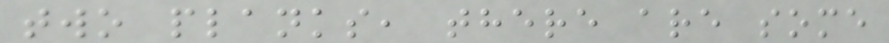two planks, there are some
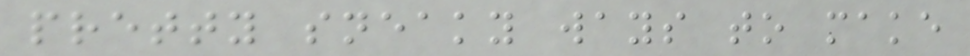pretty sneaky ways to make
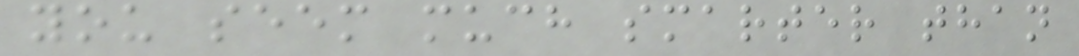you seem much smarter than
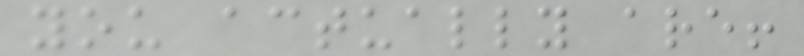you actually are!
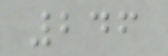246
